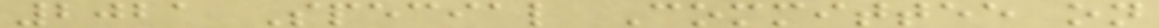2021 Special Committee on
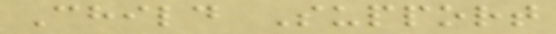Child Support
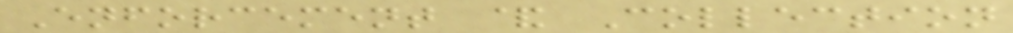Enforcement & Collection
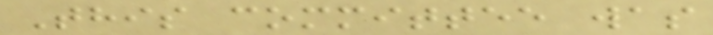This committee was
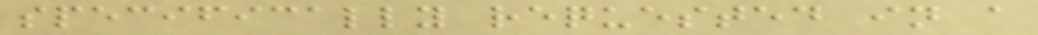specifically requested in a
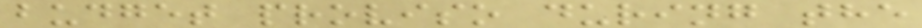budget proviso during the
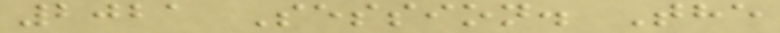2021 Session. The
